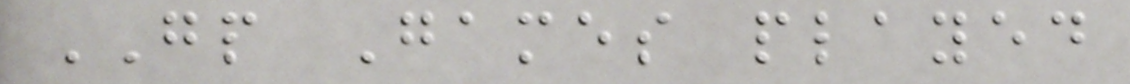GP Games played
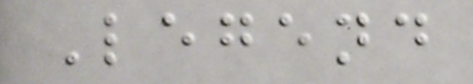Legend
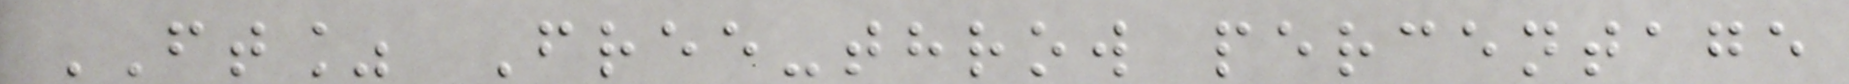FT% Free-throw percentage
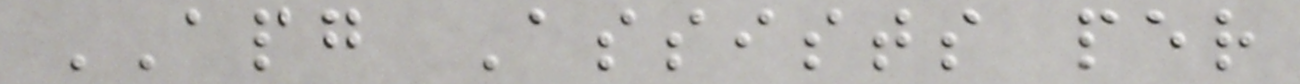APG Assists per
